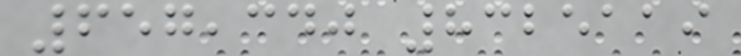657,340 8325119
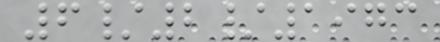6/2/1973
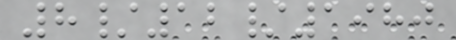8/12/1980
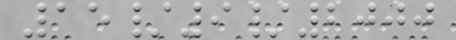15/9/2000
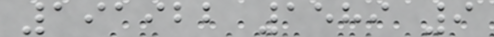191922 1589 9
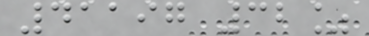41197 32%
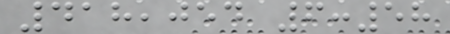418,054 6:58
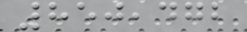850,472
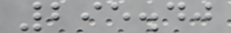295.40
